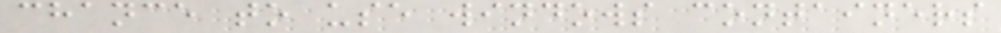chance to use windows containers
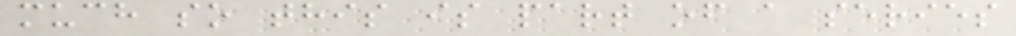much so this is part of a series
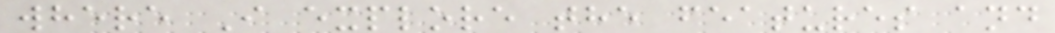where I explore the features and
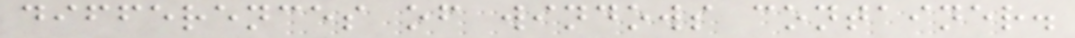differences of windows container.
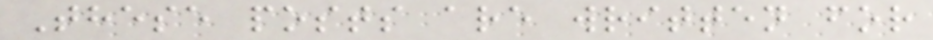These posts are written for
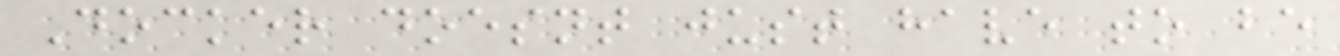Docker doesnt just have to be
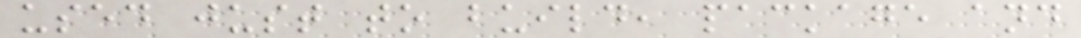used just to build, package and
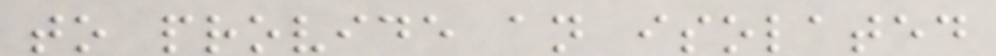to provide an isolated
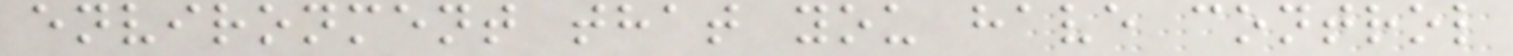environment that you have control
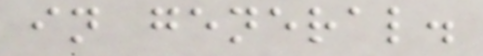in general.
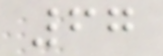67
